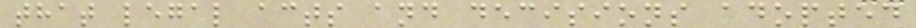that legal acts and decisions adopted
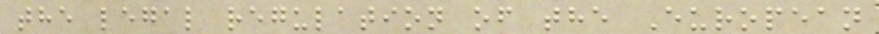the legal regulation of the European
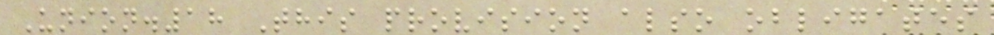Union.18 This provision also obligates
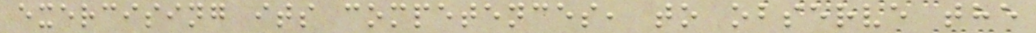exercising its competences, to observe the
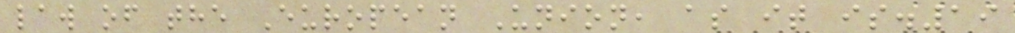law of the European Union, as it is.19
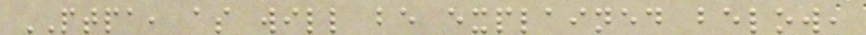PTPA, as will be explained below,
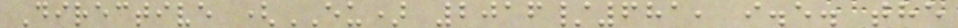Directive (EU) 2016/681, i.e. the
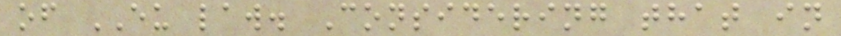of EU law. Considering that in
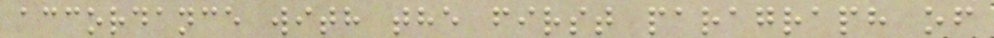accordance with the first paragraph of
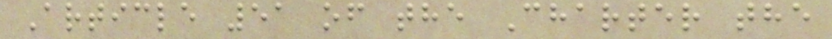Article 51 of the Charter the
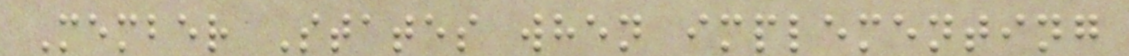Member States when implementing
